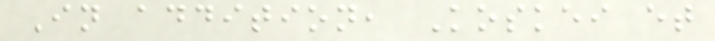In addition, Koskei et
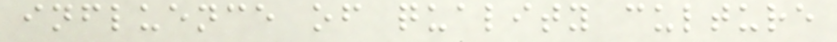influence of quality culture
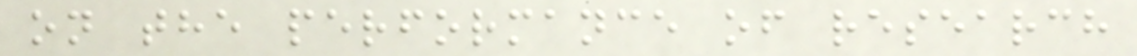on the performance of research
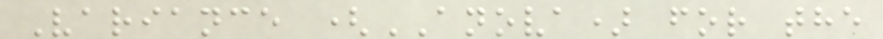Variance (ANOVA) for the
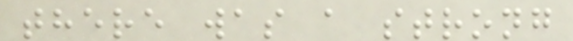there was a strong
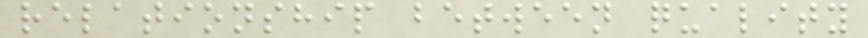relationship between quality
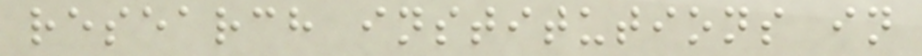research institutions in
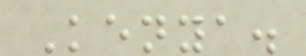Kenya.
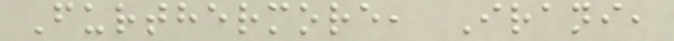Furthermore, Irani,
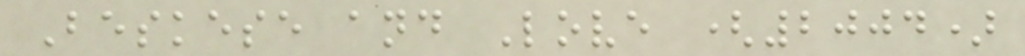Beskese and Love (2004)
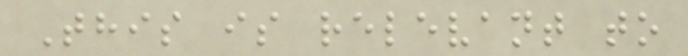This is relevant to
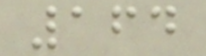164
